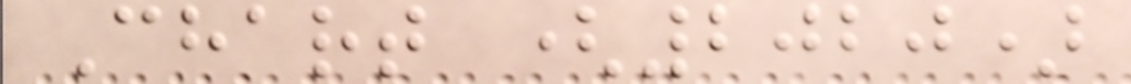Chart (2020)
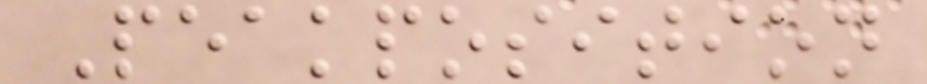Peakposition
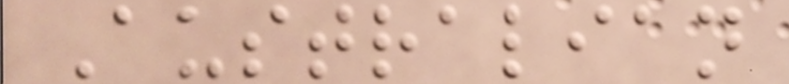Australian
